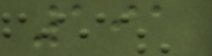191
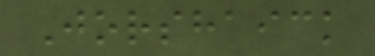Jorshaick
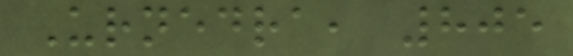Urnedra, 805
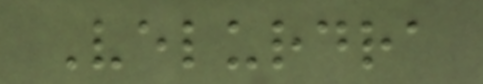Velurdra
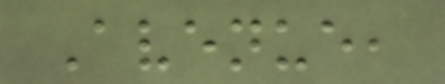Avenue,
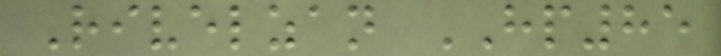Rivelzan HP85
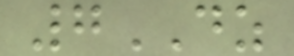7DZ
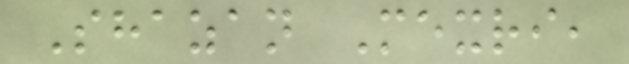Shazan Mexri,
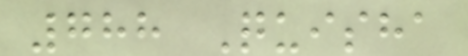788 Quisha
